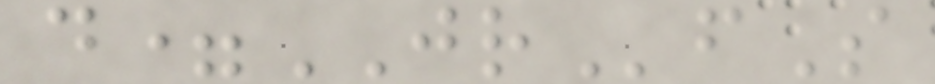d=JRfS
